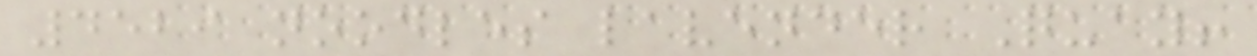4529 noodles lavender Quay!
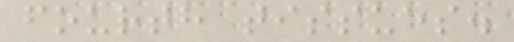fourth tissues.
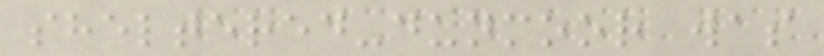sheltered-dunmoor was
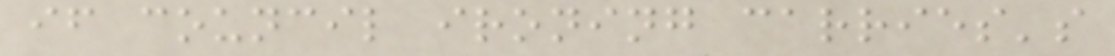if council ironing carries's
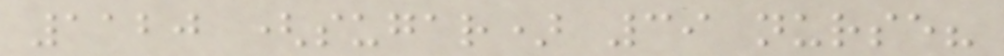1120 (sugar) 39 nurse?
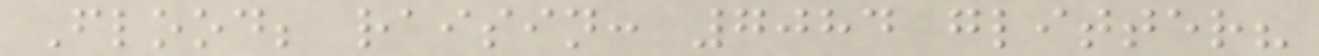Flood; raisin: 7084 glitter?
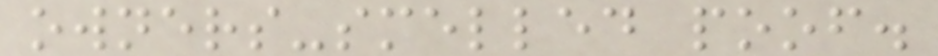owners-smelled poof.
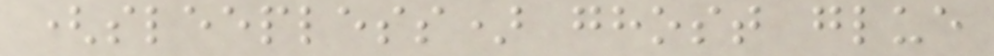(sleepless) ghost glue
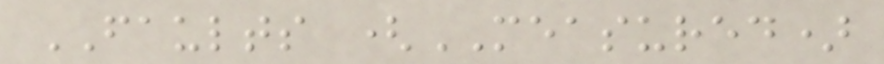FAULTS (MEASURED)
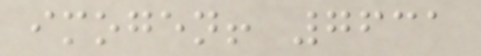imogen! 7631
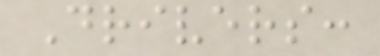Drivers:
